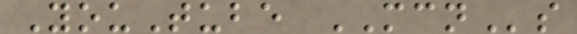YouTube MCNs
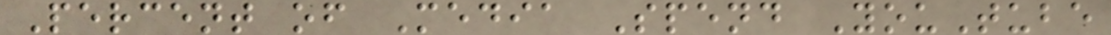Percent of Media Spend YouTube
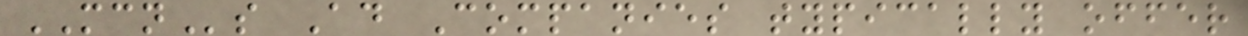MCNs Ad Companies typically offer
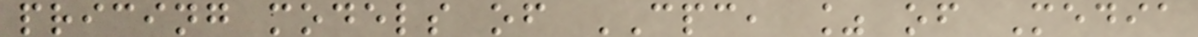pricing models of CPC, % of Media
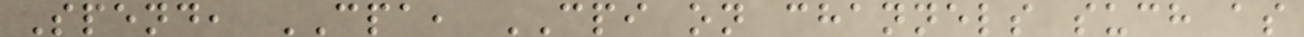Spend, CPA, CPI on channels such as
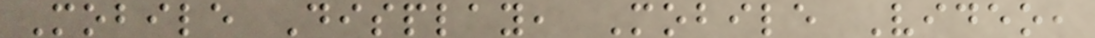Mobile Display, Mobile Video,
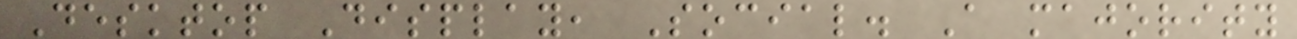Desktop Display, Social. A majority
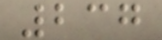237
